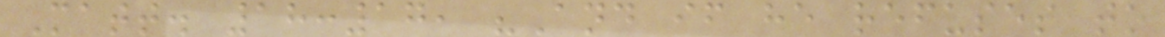Matt. 18:17, "And if he refuses to
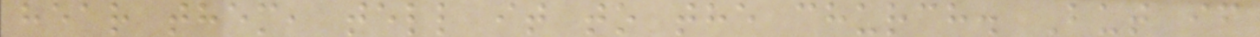hear them, tell it to the church. But if
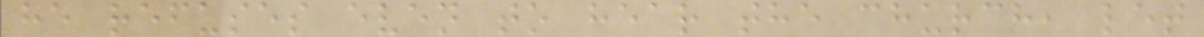he refuses even to hear the church, let
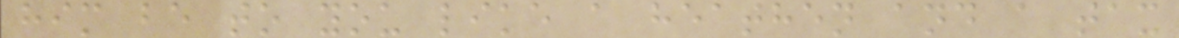him be to you like a heathen and a tax
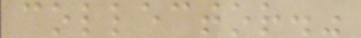collector."
